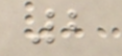2
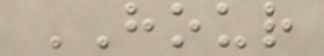HOUR
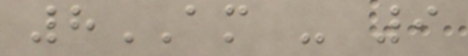8AM - 9
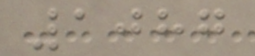1087
